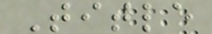Title
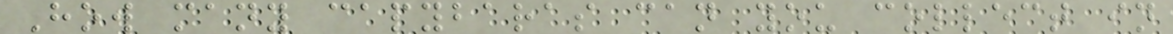How many capybaras can you collect in
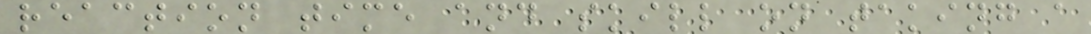reaction time and skill on taking a
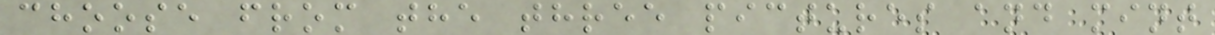choose from the three pictures and mint
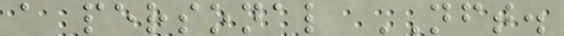a personal NFT.
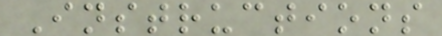Instructions
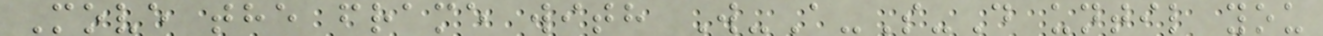Move the frame with W-A-S-D until you
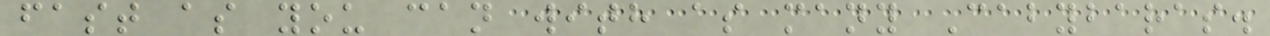fast as you can with as many Cabybaras.
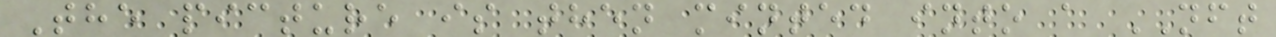The picture is then minted into a NFT
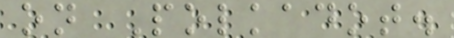on Polkadot.
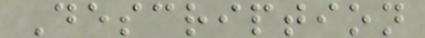Description
